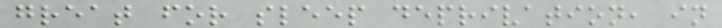great for sleep deprivation, in
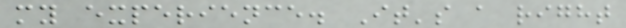my experience. It's a right
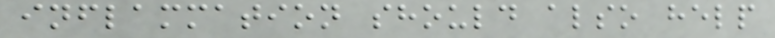inflammation should also help
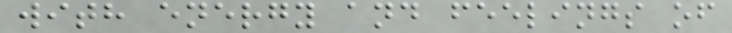with energy and feelings of
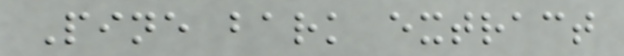Pine bark extract
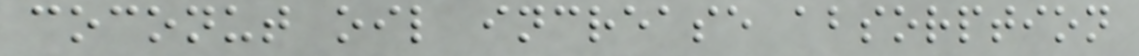coconut oil increase absorption
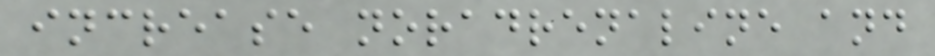increase noradrenaline and
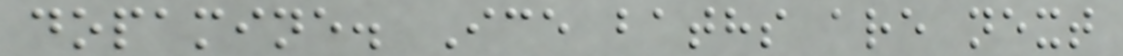dopamine. Ice baths are next
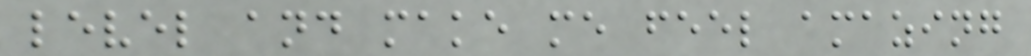level and make me feel amazing
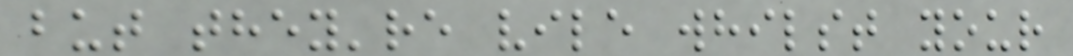but they're vile whilst your
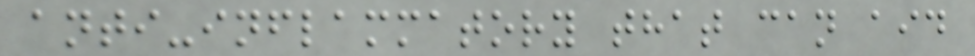anti-inflammatory that can aid
